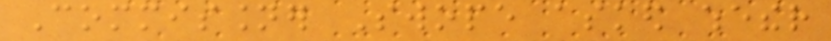Commissioner Swope asked whether
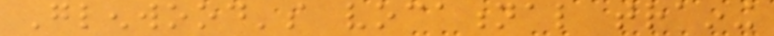Glenwood's vocational training
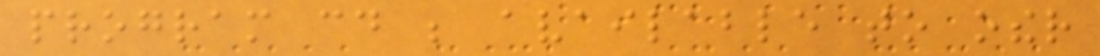program could be available to other
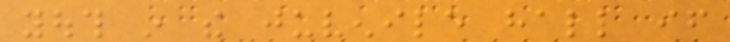youth in the juvenile hall if
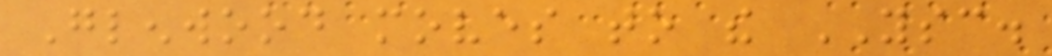Glenwood moves to the YSC.
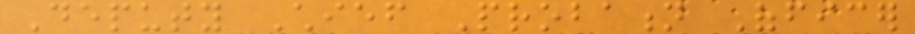Deputy Chief Probation Officer
